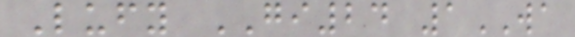Lufy GI24 1WA
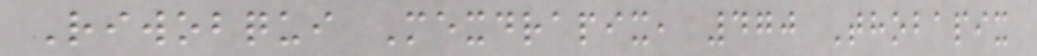Riwobqui Mexdrapix, 470 Thobapix
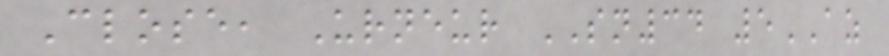Close, Urneur SN34 5AZ
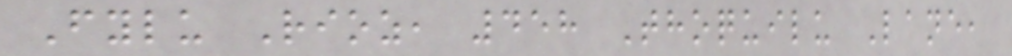Fylu Rioz, 458 Thoquilu Lane,
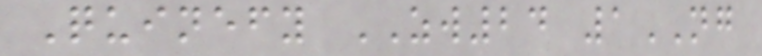Quinefy ZW24 1NG
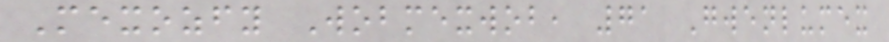Mexozfy Wobmexwob, 71 Gwenlumex
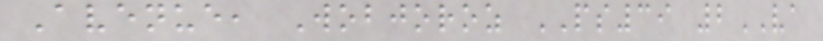Avenue, Wobjoroz PS39 2VA
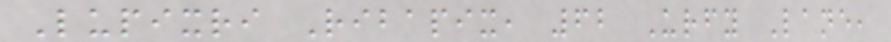Lupixri Ribapix, 62 Urfy Lane,
